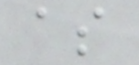as
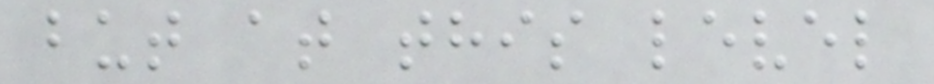but at this level
